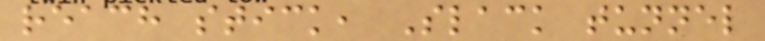reach stick, Slack tunnel
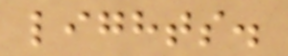lights.
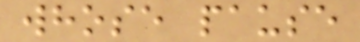whose pause
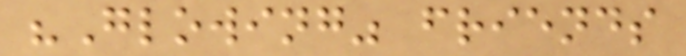"Glowing" friends
